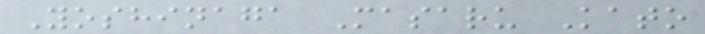Yoshinaga Masaru Kato
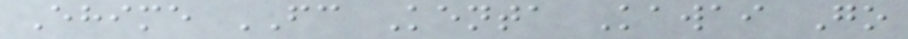Ehime FC Kenta Kawai Go
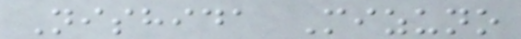Nishida Mizuno
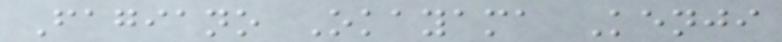Fagiano Okayama Kenji
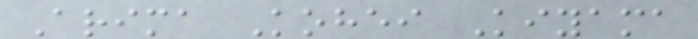Arima Kohei Kiyama
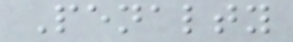Penalty
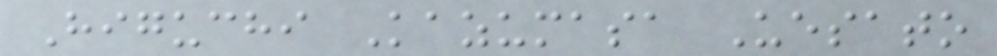Higuchi Kazumasa Uesato
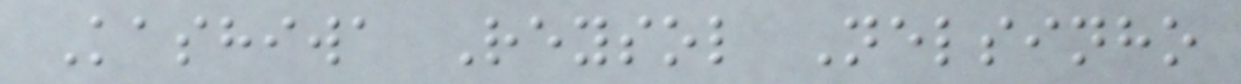Kashiwa Reysol Nelsinho
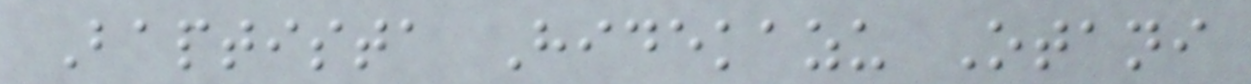Baptista Hidekazu Otani
